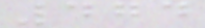474
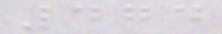474
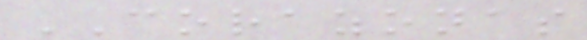CORAZONAS
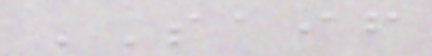SAIF
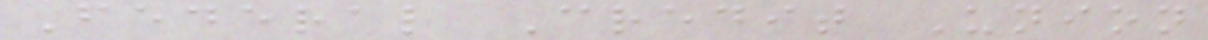Federal Credit Union
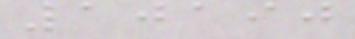10190
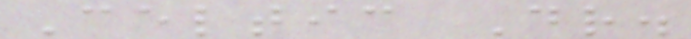Celtic Dr.
